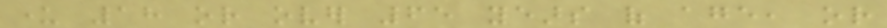under 18 or over 65 years of age, or
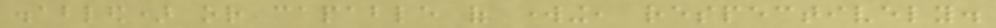disabled) or capable of working, respectively.
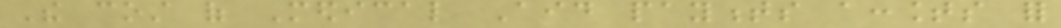The cost of Medical Aid payments accounts for
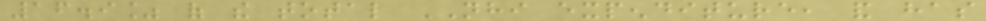16.9% of the total NHI expenditure, and has
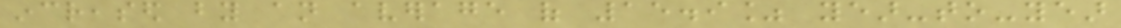increased by an average of 15.9% year-to-year
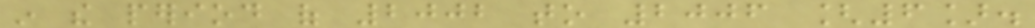in the period of 2002 to 2006 [6].
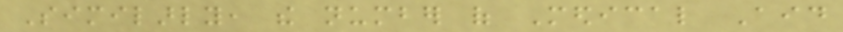Similarly, the number of Medical Aid
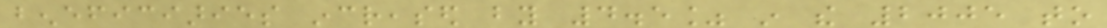beneficiaries increased by 4.5% in the 2005 to
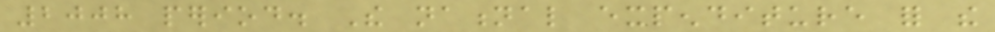2008 period. The national expenditure for the
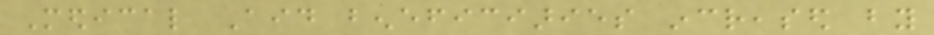Medical Aid beneficiaries increased by
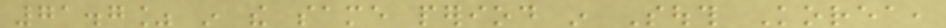71.7% in the same period in South Korea,
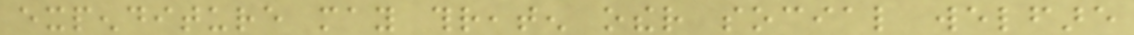expenditure may threaten other social welfare
